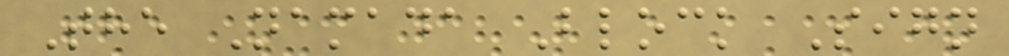The Namada Block Sign
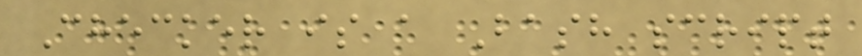Checker is a Bash script
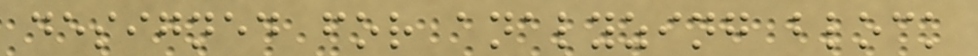designed for analyzing block
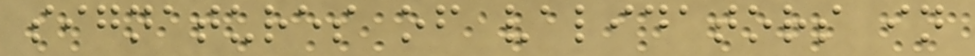signatures of validators in
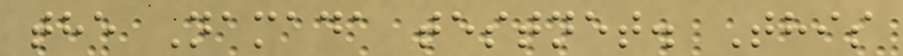the Namada testnet. This
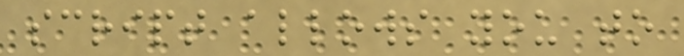script allows you to
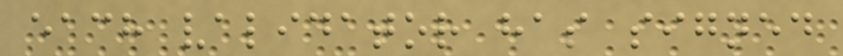each validator has signed
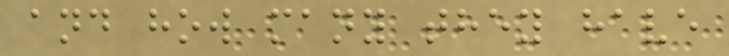and how many they have
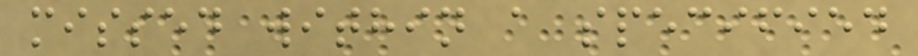missed within a specified
